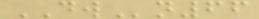DWn66
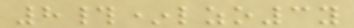8#*lzo3y
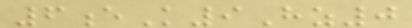6eK9Hz0
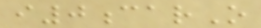i0carO
